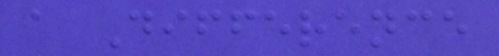a Difference
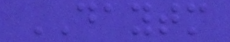DAYTM
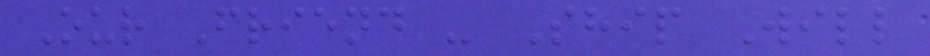Our Friend - Ship Will
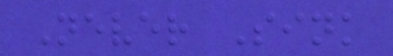Never Sink
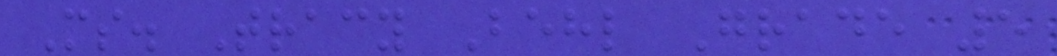Ms. Tracy Behl Grade 5
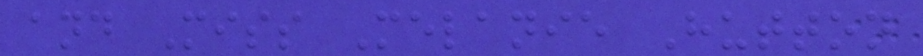and Miss Melanie Hutton
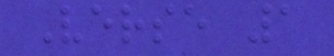Verse 1
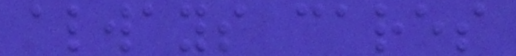always cares
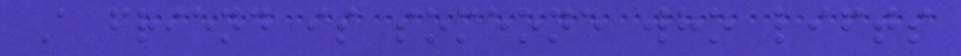A friend is someone who lifts
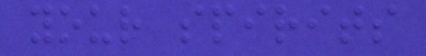your spirits
